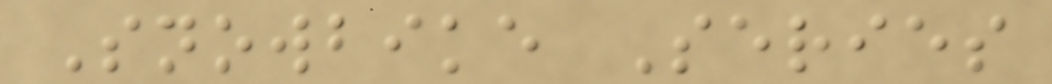Snowbike Series
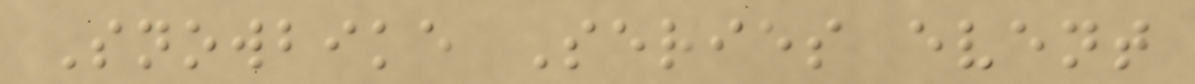Snowbike Series event
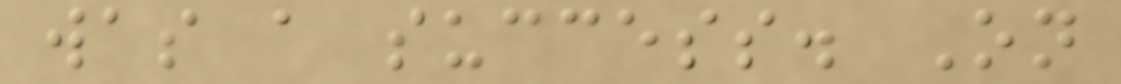was a success. On
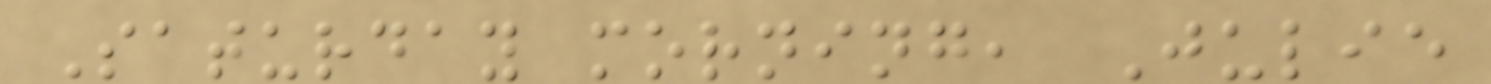Saturday morning, Julie
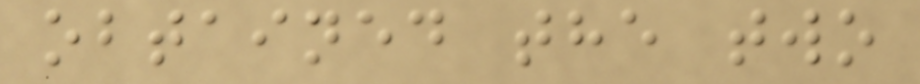obtained the two
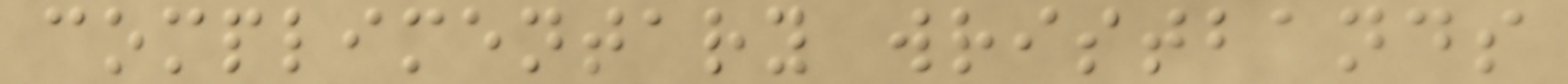complimentary wristbands
